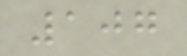107
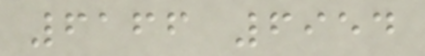6166 6954
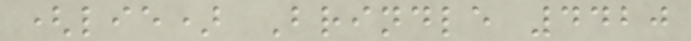(lie) Brindle 4420
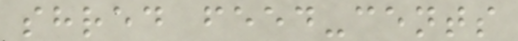shred feed-cents
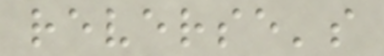reverse's
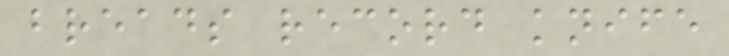breads record knife
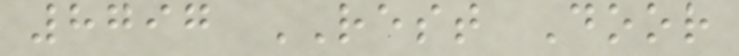8797 REST Door
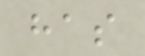has
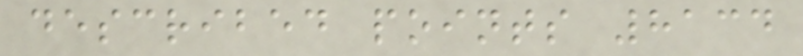described points 8134
